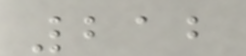212
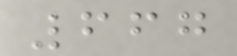667
